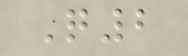Q2
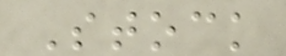Stock
